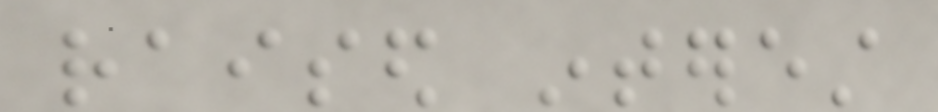raised interest
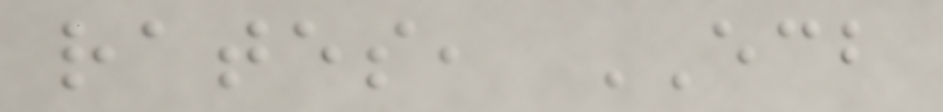rates, ECB
